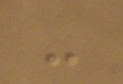-
